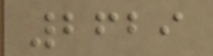2629
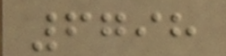6798
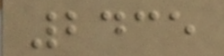2435
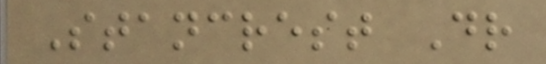Stancrest Dr
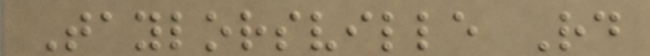Taylorsville Rd
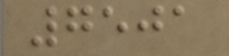7501
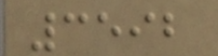3592
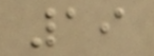19
